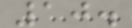10.
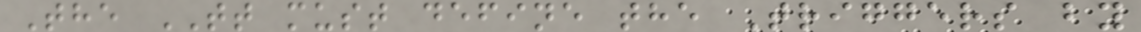The TT must define the Triggers by
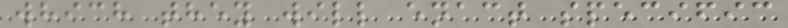which they will enact specific
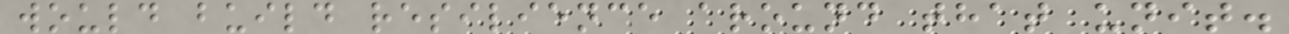would build resilience around that unit.
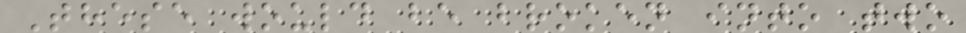These would be broken into two
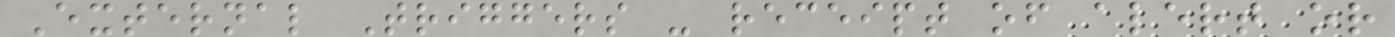External Triggers - receipt of alert or
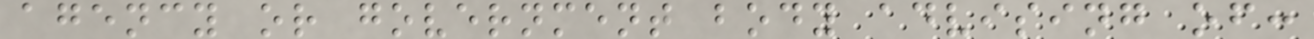agency or government body advising of:
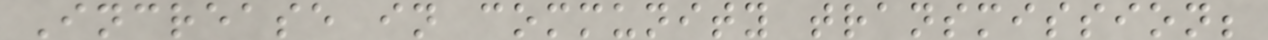Increase in community transmission;
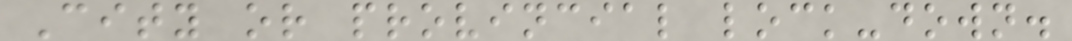City or provincial lock-down.
